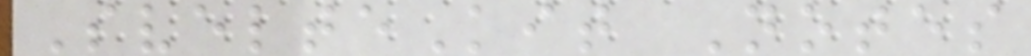SvelteKit Notes
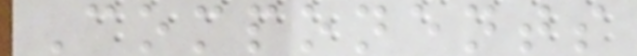Components
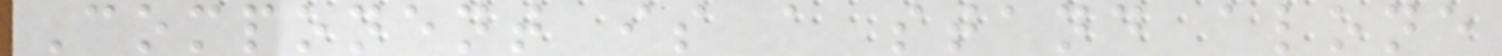Component is a stand alone
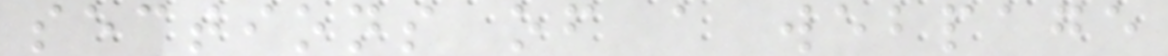sections of a webpage
